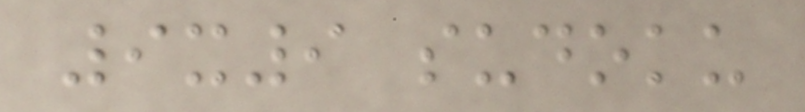9x9 sudoku
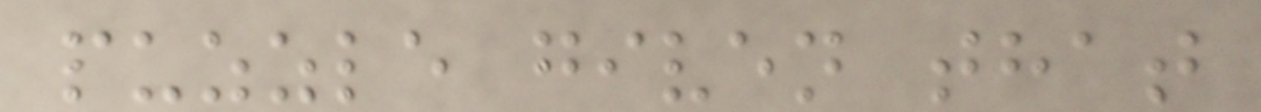puzzle given that
